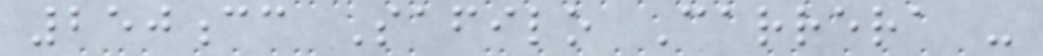250cc Safilo Carrera -
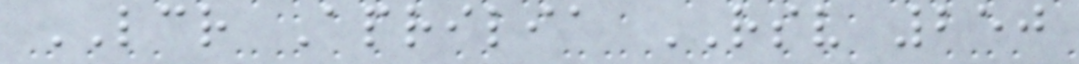LCR Aprilia RSV 250
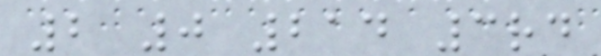2 0 214 3rd
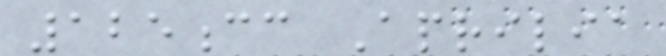125cc Aprilia
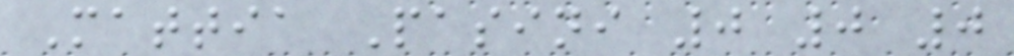Mattia Pasini 0 0 0
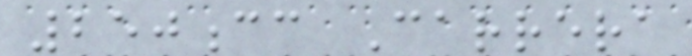250cc Carrera
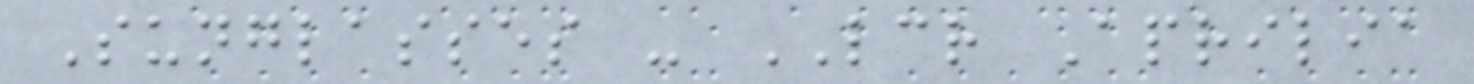Sunglasses - LCR Aprilia
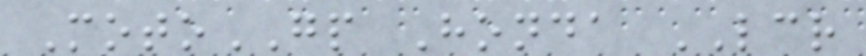MotoGP Honda LCR
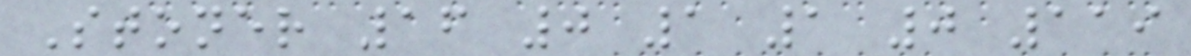Stoner 16 0 1 1 0 119
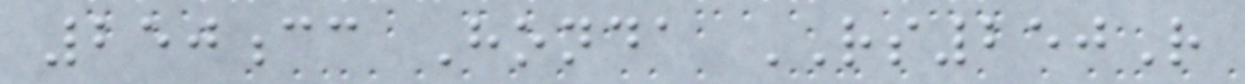250cc Honda RS250R
